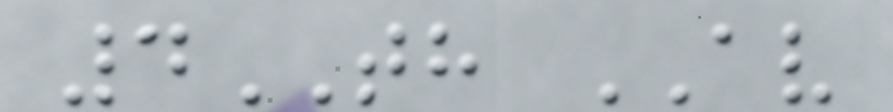4TH AV
